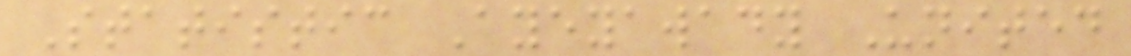Statistic Ayeyawady United
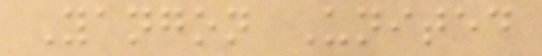Yangon United
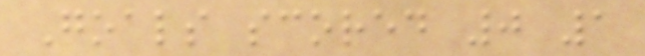Goals scored 0 1
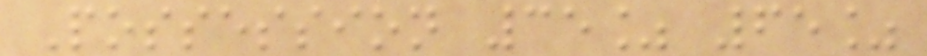Possession 35% 65%
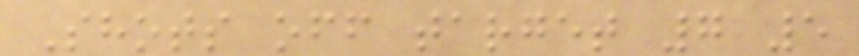Shots off target 7 5
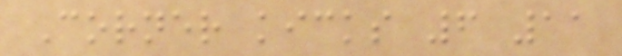Corner kicks 6 11
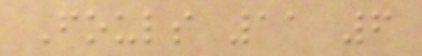Fouls 11 6
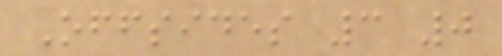Offsides 3 0
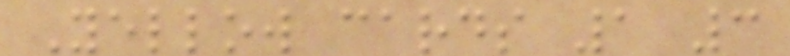Yellow cards 1 3
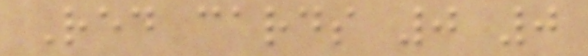Red cards 0 0
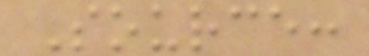Source:
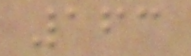163
